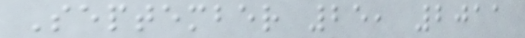September 25, 2011
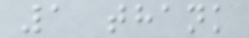1 thank
